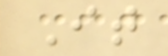It
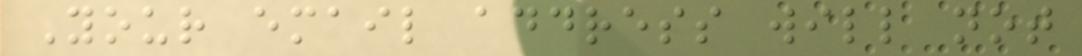Your email address will not
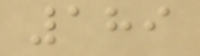189
